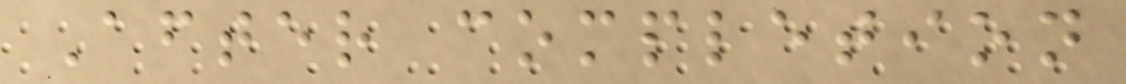After completion
